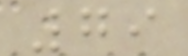79
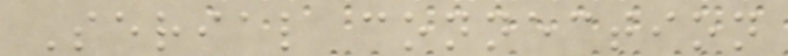Serial connection
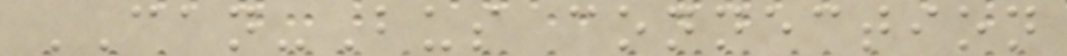CAN-Bus connection
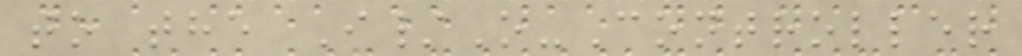to the I/O-Controller
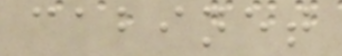cabinet
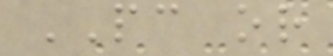PC or
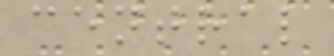central
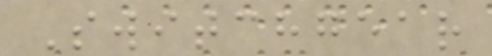Switchgear
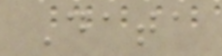Data
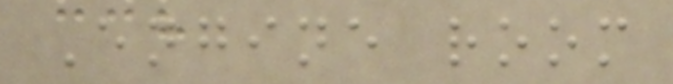Engine room
